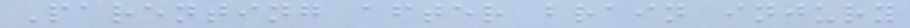Parenting after brain injury
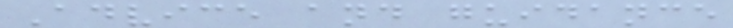Advice and guidance
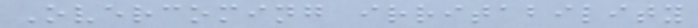Overcoming irritability
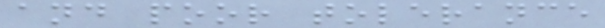and poor tolerance
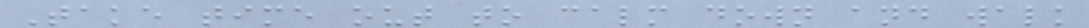Take time out to calm down and walk
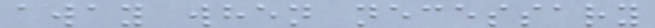away when necessary
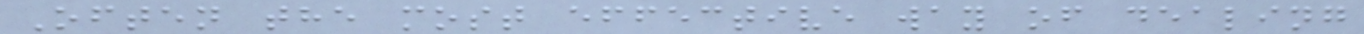Often the most effective way of dealing
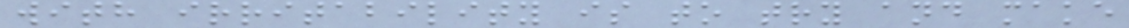with irritability is to try and make
